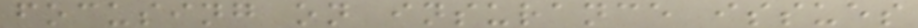focusing on insurance issues
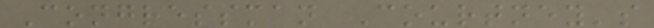Congressman Courtney's
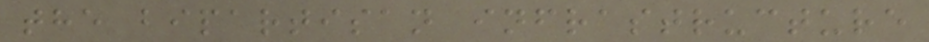the bipartisan infrastructure
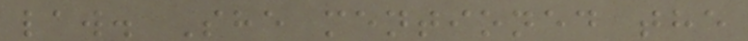law. She mentioned the
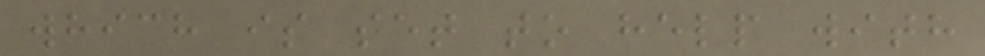which is set to help with
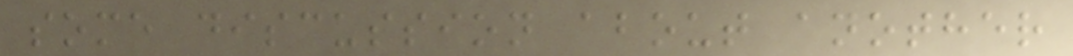some discussion about another
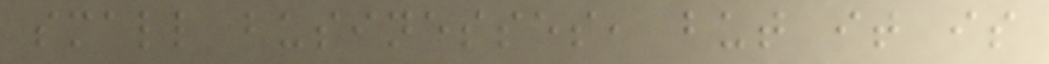small businesses, but it is
